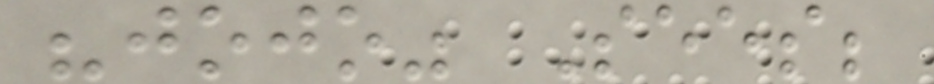"jojo" Sees;
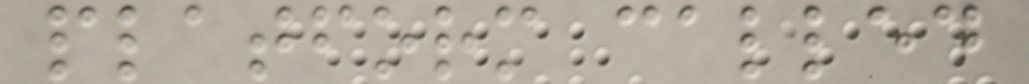platform called
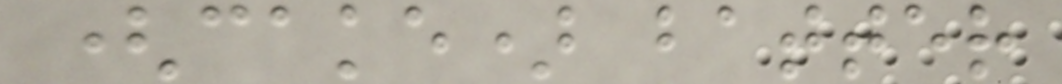(cake) batter
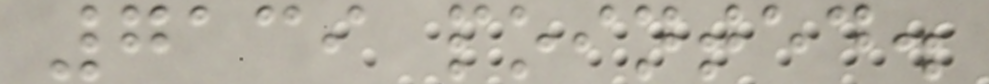7139 pointed.
